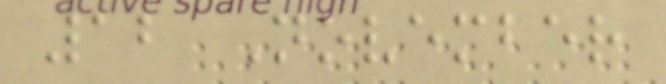12 November
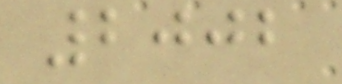2002
